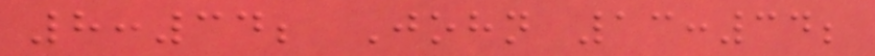8:34; John 13:34;
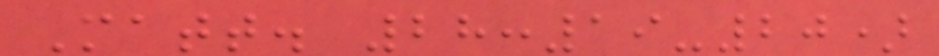Matt. 28:19-20)
